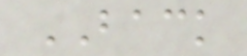BACK
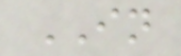IN
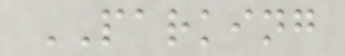PARKING
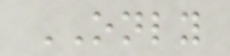ONLY
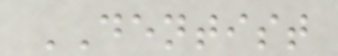DENTIST
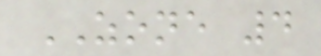ZONE 4
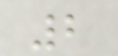2
